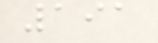191
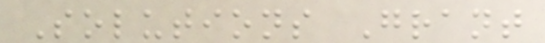Solutions Grant
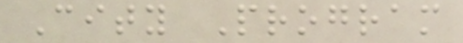City Program
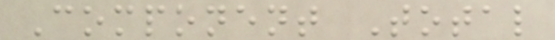Component Total
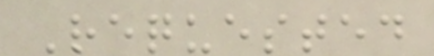Requested
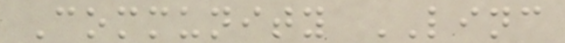Community LINC
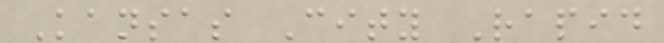Kansas City Rapid
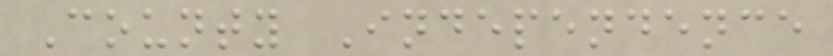County Independence
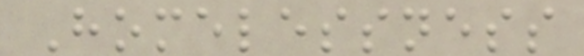Homelessness
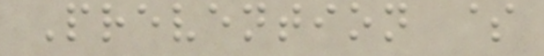Prevention $
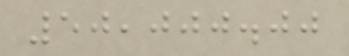50,000.00
